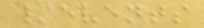/events
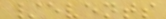/events
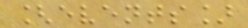[events]
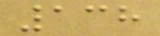138
